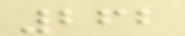262
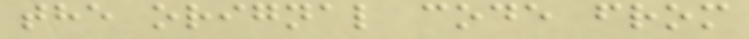the orignal code from
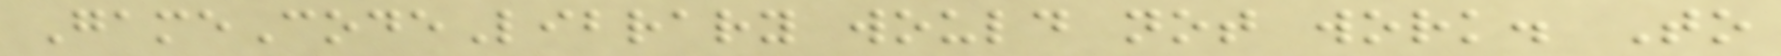GameCodeLibrary would not work. To
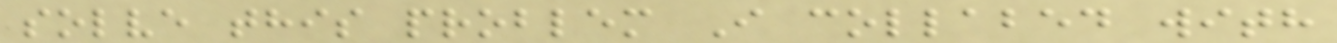solve this problem I collabed with
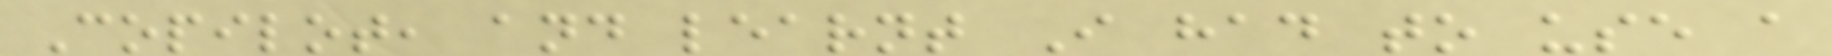Copilot, and learnt I had to use a
